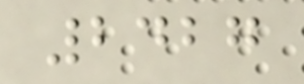2427
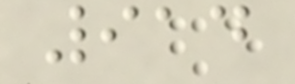914
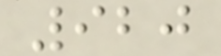920
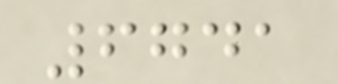6741
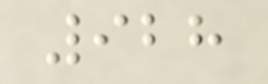928
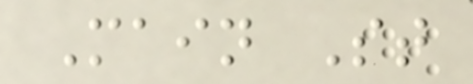Main St
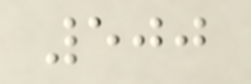500
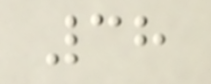38
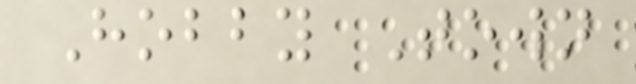Hobby Town
